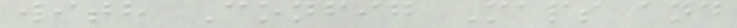with Config Maps and
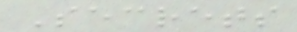Secrets
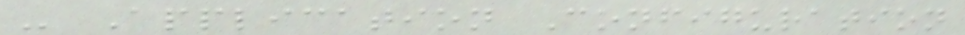- Application Configuration
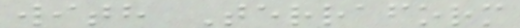with Terraform
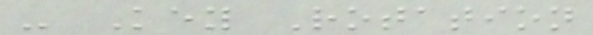- Key Rotation
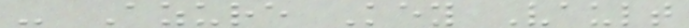- Azure Key Vault
